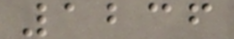1236
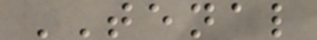TENAL
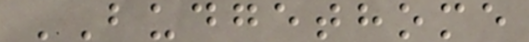BUDGETHOME
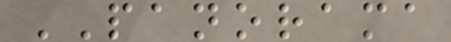PANORAMA
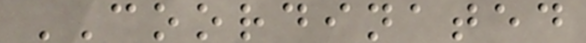COORDINATED
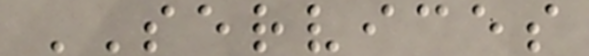SERVICES
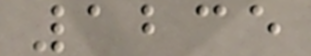1235
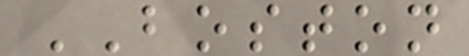BOSTON
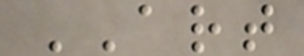ART
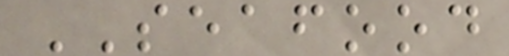SEAFOOD
